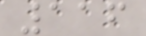116
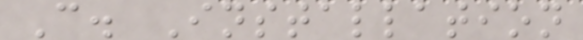C. Installation
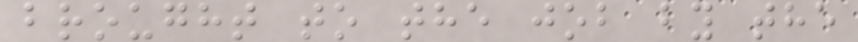brought to the job by the
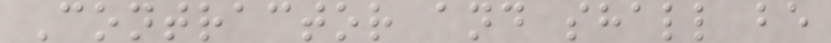Contractor and shall be
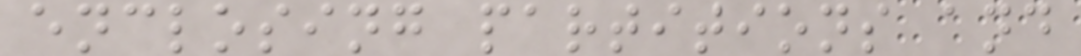enclosing partitions and
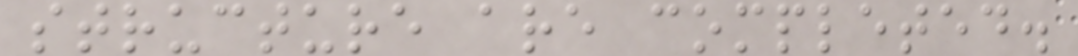structure are completed.
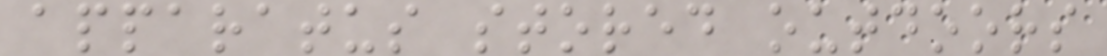apparatus stored outdoors
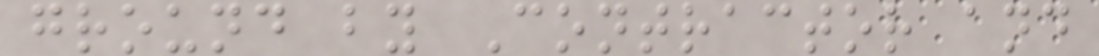ground by Contractor and
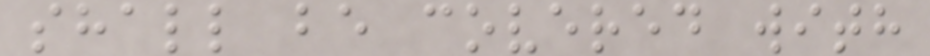shall be covered with
